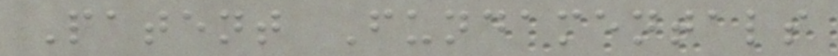Patent Fundamentals
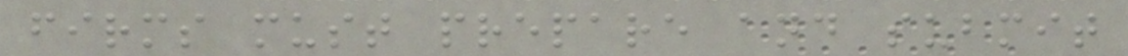firms must prepare and submit
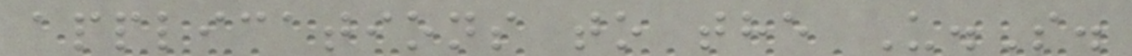applications to the U.S.
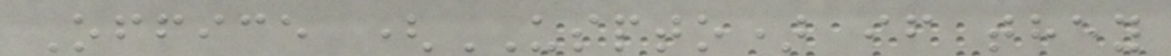Office (USPTO) if they
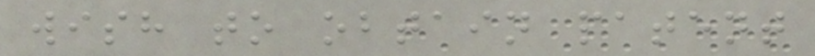wish to obtain patent
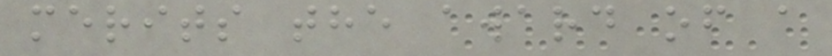merits the award of a
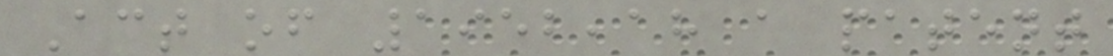Act of 1952,18 a patent
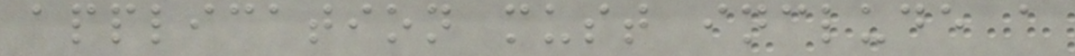application must include a
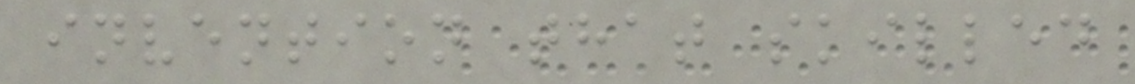invention that skilled
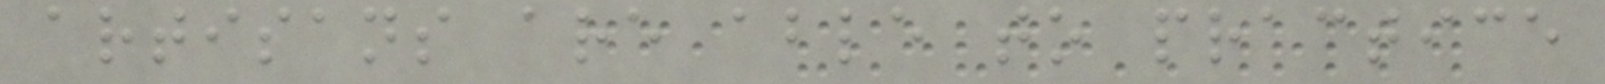artisans are able to practice
